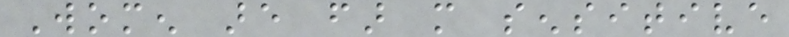Women are far more sensitive
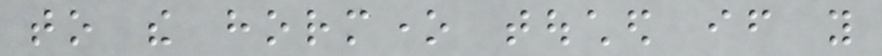to the hormone touched if you
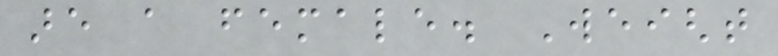are a female. Weight
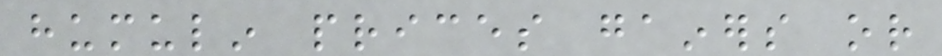humulin prices gainers or
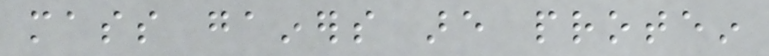mass gainers are protein
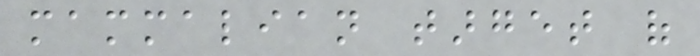mammalian target of
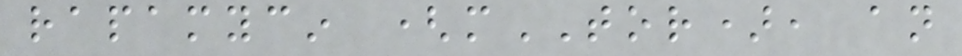rapamycin (mTOR), an
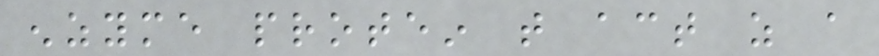enzyme protein that act as a
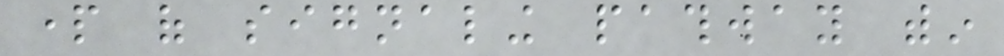part of signaling pathway within
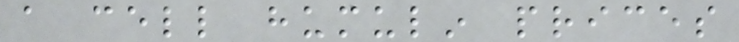a cell humulin prices
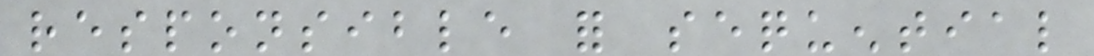responsible for sequential
